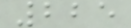225
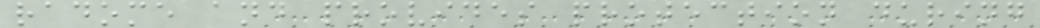radome and provides protection during
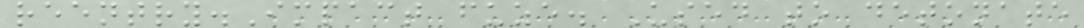reentry.Impact fuze. Used to detonate
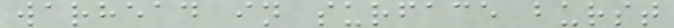warhead in surface burst
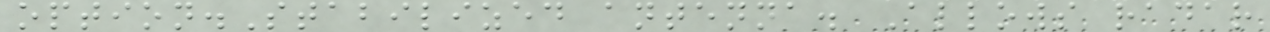option.Stabilized antenna. Allows radar
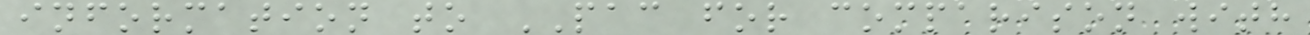information to PAC for comparison with
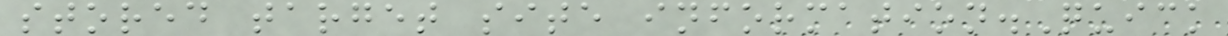stored target site information.Quick
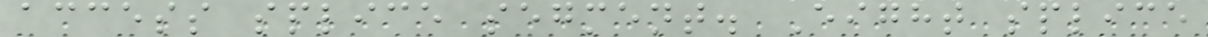access splice segment. Eight splice
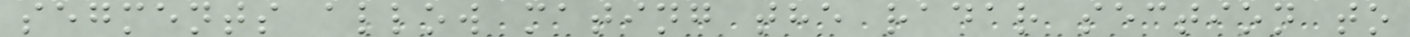segments allow mating the radar section to
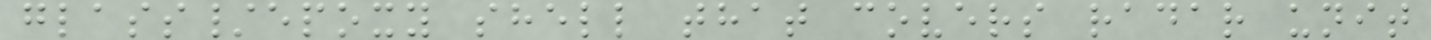glass/epoxy shell that covers radar unit
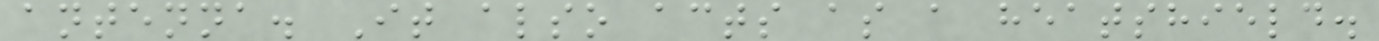antenna. It also acts as a heatshield.
